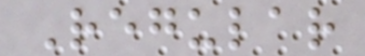Regular
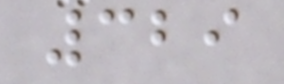329
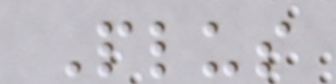Plus
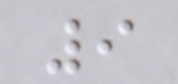9
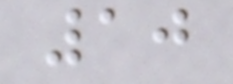10
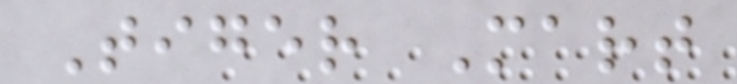Tiger Mart
